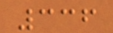336
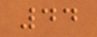44
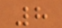8
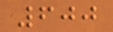600
